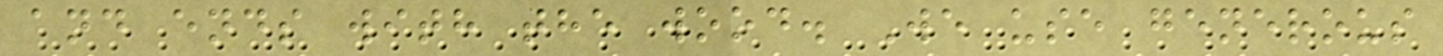and ends with the wood. We use generous
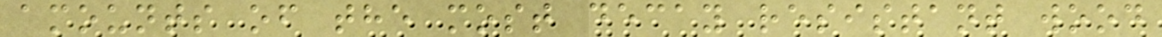amounts of the most decay resistant wood
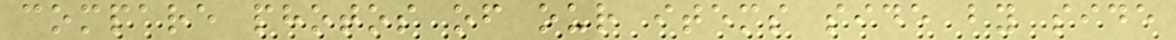compare photos of our items side by side
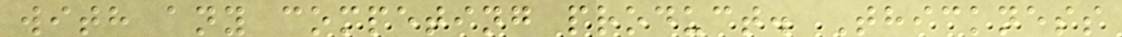with any competing product. Thickness
